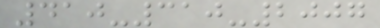410-310-2007
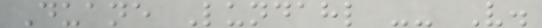Duane Lundahl -- V.
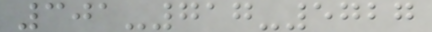301-717-5727
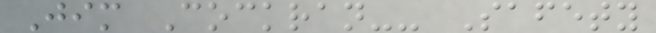Jim Cockran-- Safety
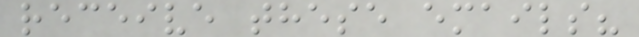receive these emails?
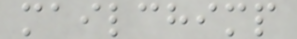mailchimp
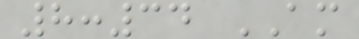8:34 AM
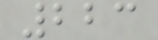223
